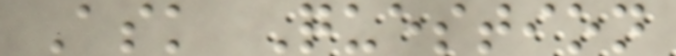Ask Question
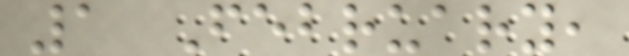1 February,
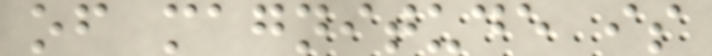of magnitude is
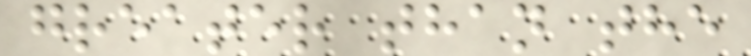greater than the
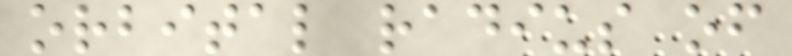orbital radius of
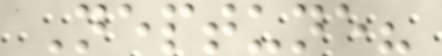Neptune?
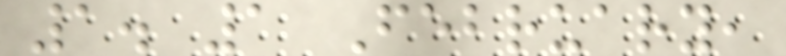1. 1 February,
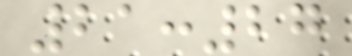21:27
